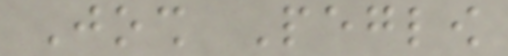Josh Peglow
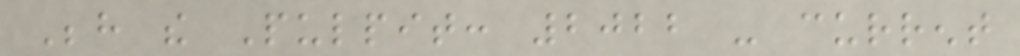Behind the Pulpit: 2022 - current
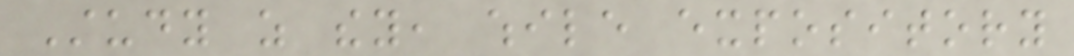Study as they, while expository
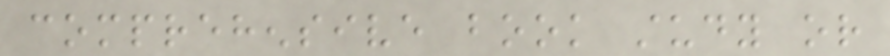comprehensive book study or
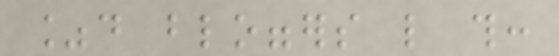%d bloggers like this:
